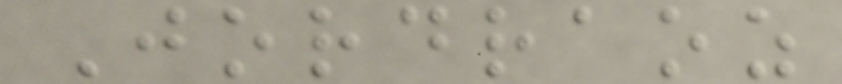Jordraoz
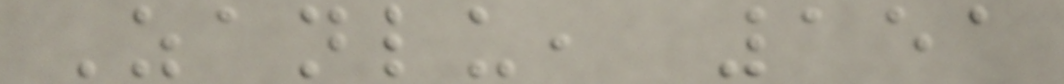Zanlu, 151
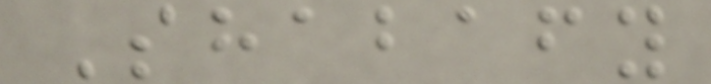Shabafy
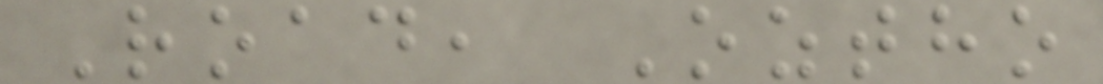Road, Oztho
